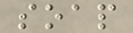soap
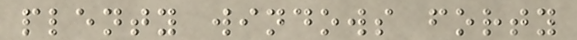plenty windows forty
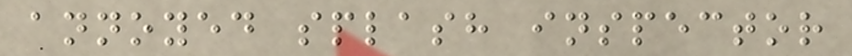annoyed splash inspector
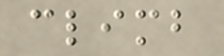climb
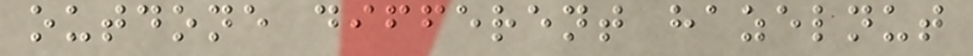outdone different hazelnut
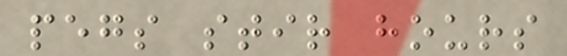pegs stir hours
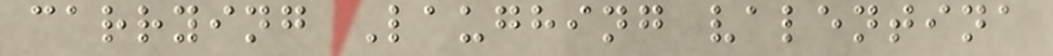carrying Laughing valentina
